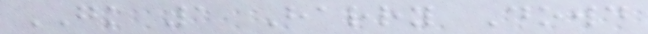GK 1 Harry Dowd
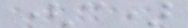(c)
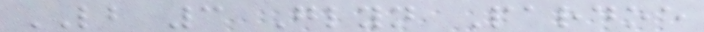LB 3 Glyn Pardoe
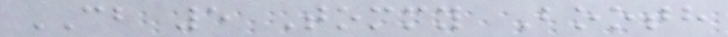CB 5 Tommy Booth
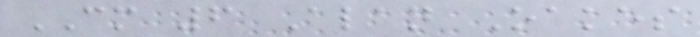CM 6 Alan Oakes
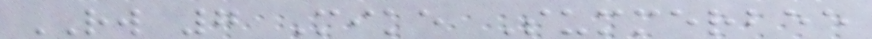RW 7 Mike Summerbee
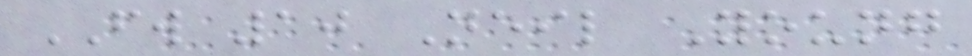FW 10 Neil Young
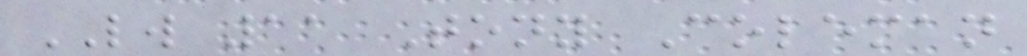LW 11 Tony Coleman
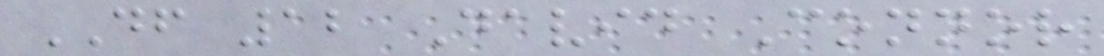DF 12 David Connor
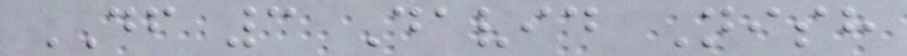DF 3 David Nish
